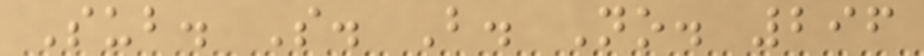Sub. S. B. No. 296
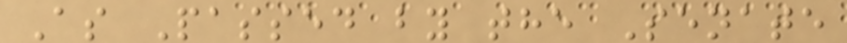As Passed by the Senate
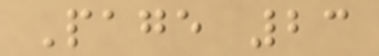Page 23
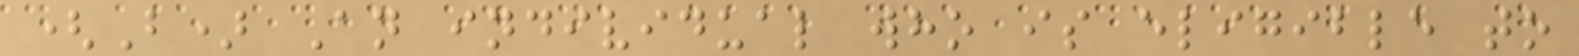(B) An individual who is eligible to
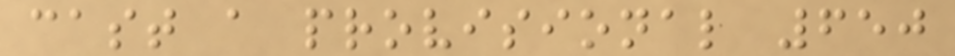cast a provisional 650
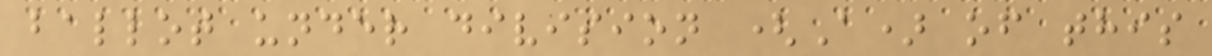ballot under division (A) of this
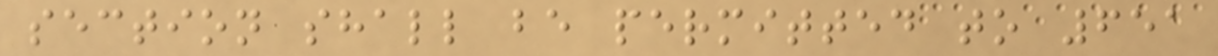section shall be permitted to 651
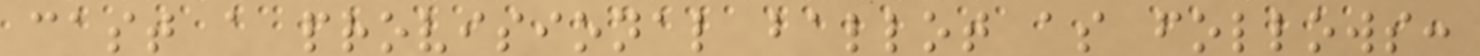cast a provisional ballot as follows:
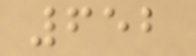652
